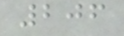206
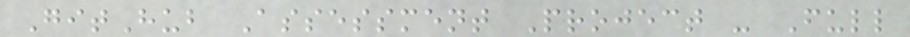GitHub Assessment Project - Full
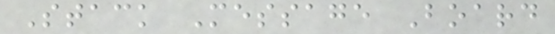Stack Message Board
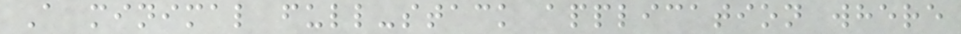A minimal full-stack application where
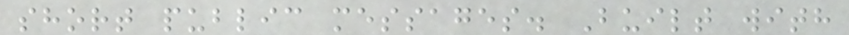short public messages. Built with
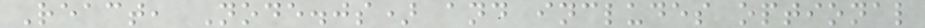React, Node.js) and includes optional
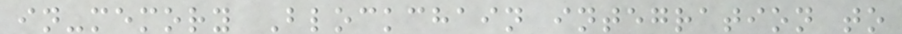in-memory Blockchain integration to
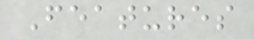Features
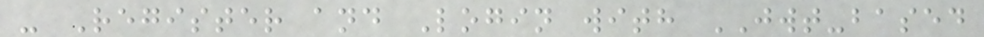- Register and Login with JWT-based
